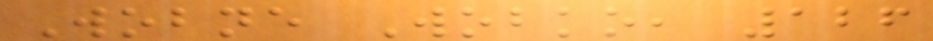Wobne Wobko, 126
